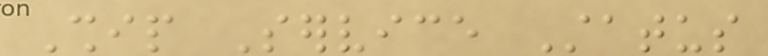Ship Service Status
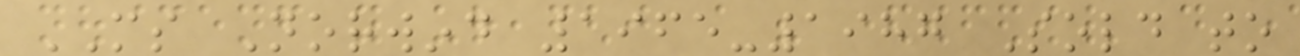MS Norwind 1965-1987 Sold to
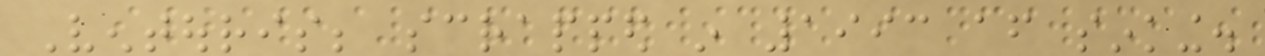Ventouris; scrapped in 1993 after sinking.
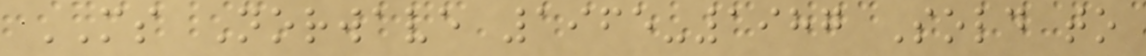MS Norwave 1965-1987 Sold to
